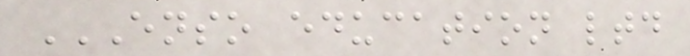ENSO EDUCATION LTD
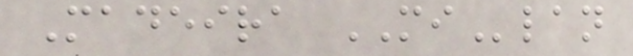Madeira MIlan
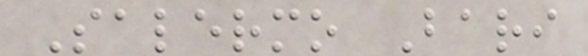Salermo Bari
